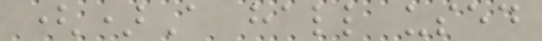()A hall used
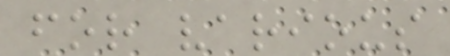for various
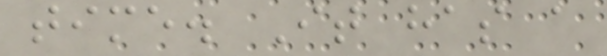time. It has a
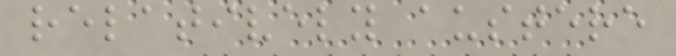relatively austere
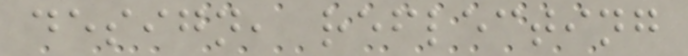design, reflecting
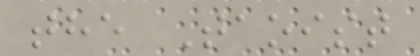the Taoist
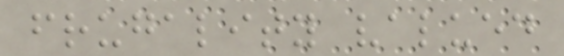frugality valued
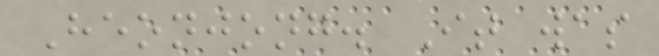Heonjong. It was
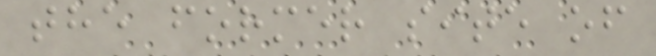the former site of
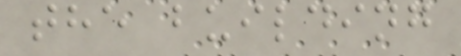the building
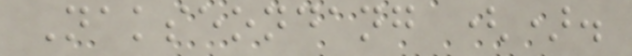Nakseondang ().
